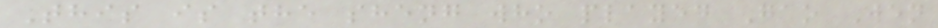This is the sheng who played Gao Wen
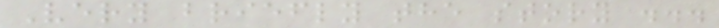Very briefly the story ...
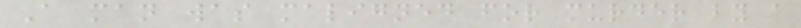A man was maligned for murder by a
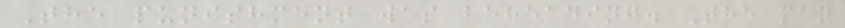The punishment was beheading. The man
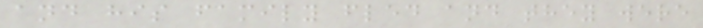and his family fled and they were
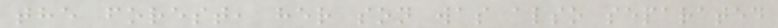the forest, her son was also separated
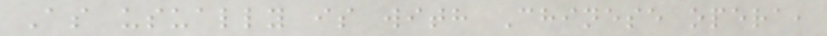As usually is with Chinese opera,
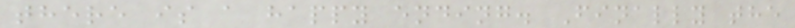there is a happy ending. Finally the
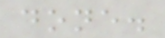done.
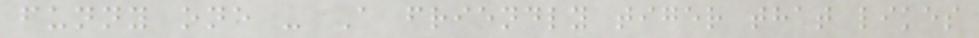funny one - A friendly tiger that likes
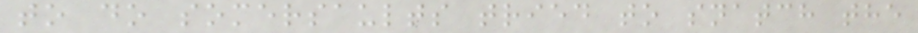to do somersaults tried to snatch the
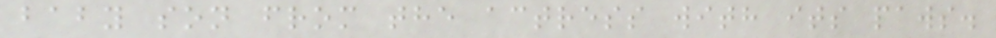baby son from the actress with its paws.
